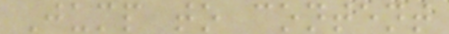Jump to content
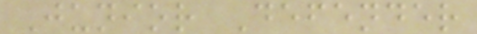Junior Defender
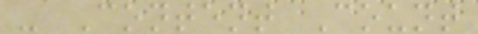- Content Count
